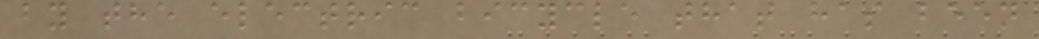by the electric bicycle that has been
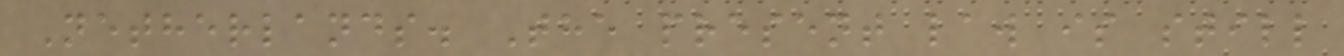Netherlands. The present law is still
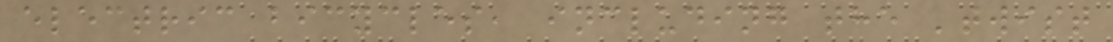electric bicycles, including the 'twist
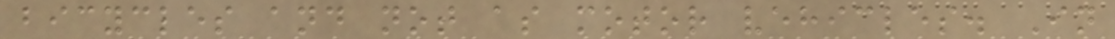bicycles and not as motor vehicles. In
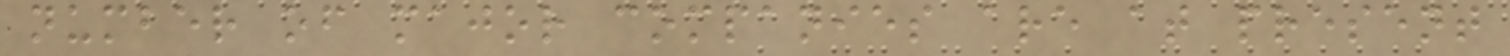number of major companies are at present
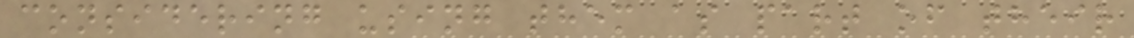considering using them as part of their
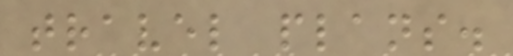travel plans.
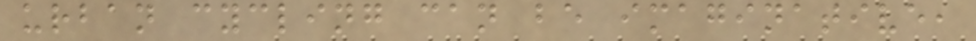urban cycling can be imaginative,
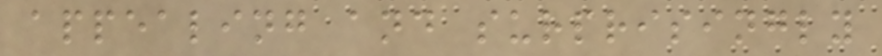appealing and surprisingly
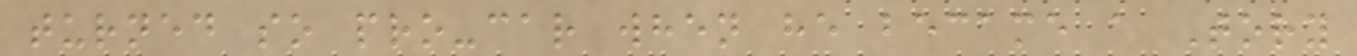turned so pro-car when he became a Tory
